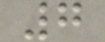7
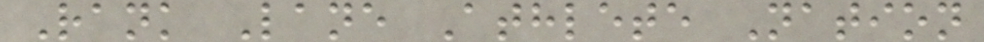Rank Lane Athlete Nation
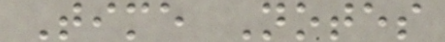Time Notes
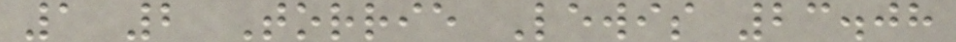1 2 Torrie Lewis 23.08
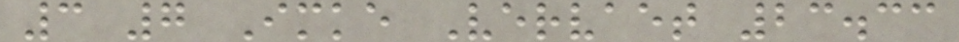3 7 Imke Vervaet 23.33
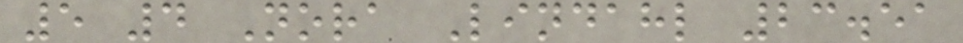5 4 Nora Lindahl 23.51
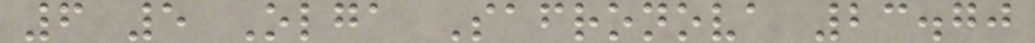6 5 Olga Safronova 23.70
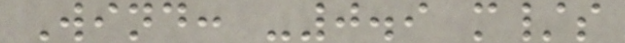Wind: -0.9 m/s
